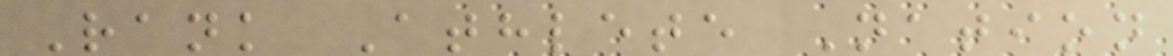Rank Athlete Nation
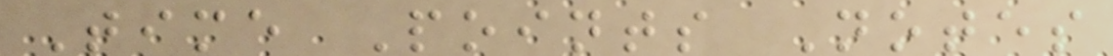Time Points Notes
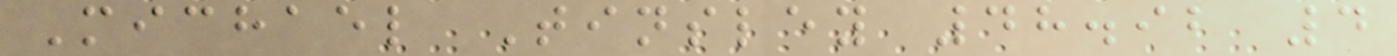Michael Tinsley 48.92 4
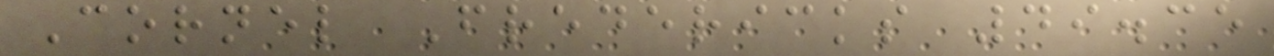Cornel Fredericks 49.35
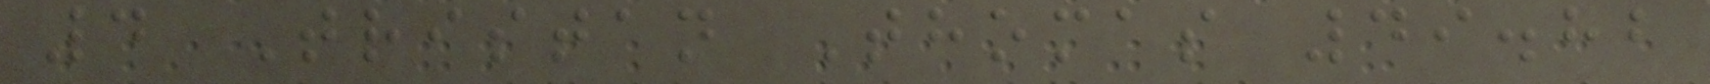4 Tristan Thomas 49.82
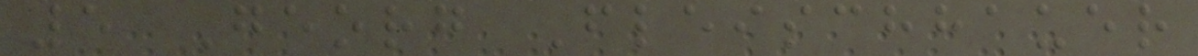5 Georg Fleischhauer
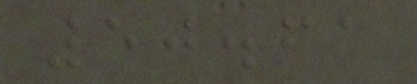50.61
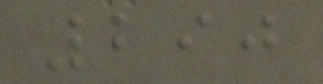290
